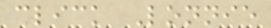click Lonnie
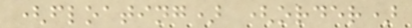(floating) (order)
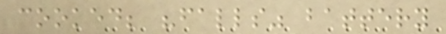cooked; "falls" battery
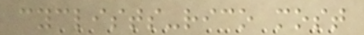cyclists-rico most
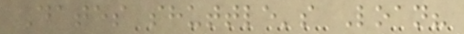Dates shuttle's Loan?
